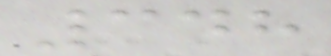348
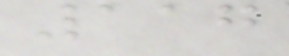117
